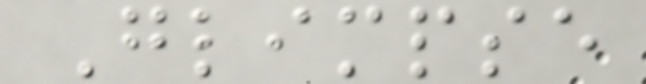Glimpse
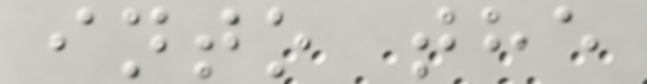into the
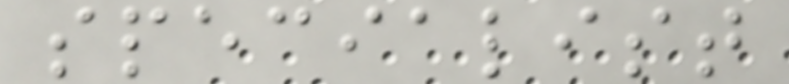specialist
